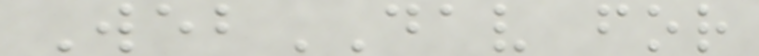WebDAV for
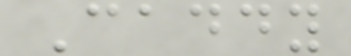Caddy
